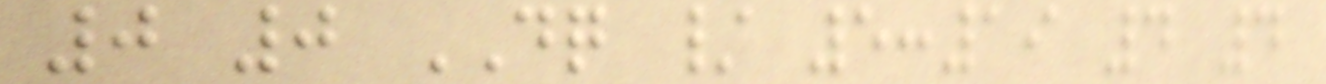0 0 DQ / 5:19 4 4
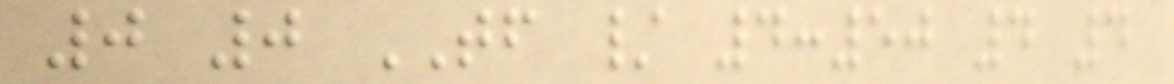0 0 TF / 4:50 4 4
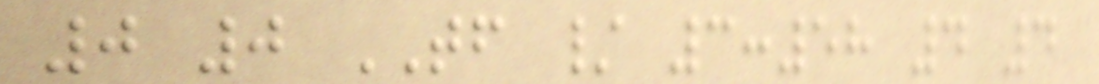0 0 TF / 3:58 4 4
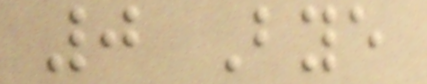0 Bye
